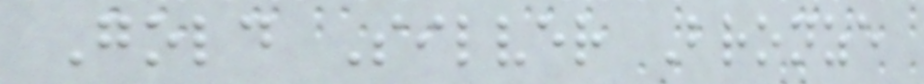Gold Silver Bronze
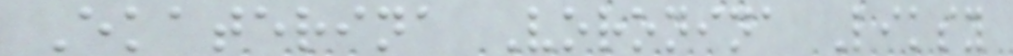Ekaterina Voronina Liksy
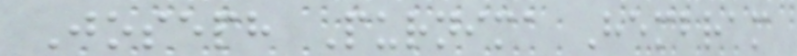Joseph Purnima Hembram
